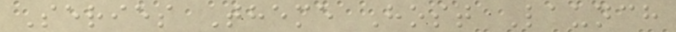Series Theme Host Launch
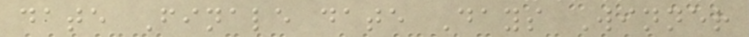date Finale date Days Winner
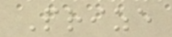Prize
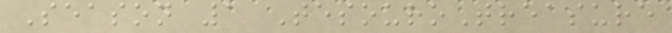Season 1 TesouroTreasure
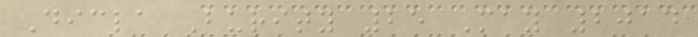Dicla Burity 25 May 2014
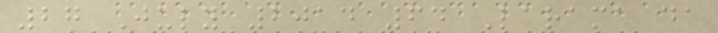27 July 2014 64 Larama da
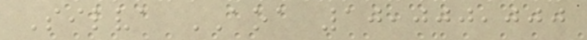Silva AOA 10,000,000
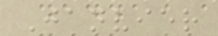Janvier
